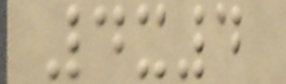4x4
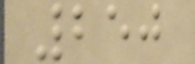250
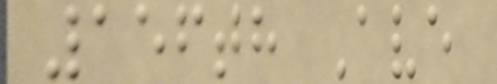156th Ave
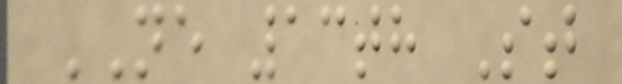NE 13th St
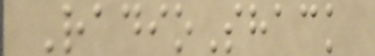RadioShack
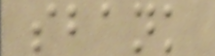sbank
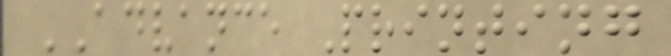ADVANCE Printing
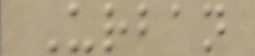Urban
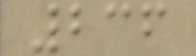236
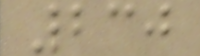230
